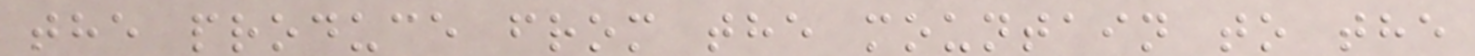the produce from the mountain to the
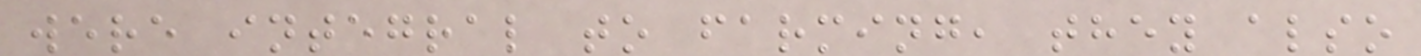were integral to farming, they also
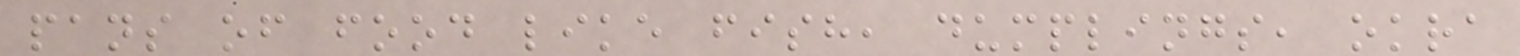pans of food like fish, dumplings, okra
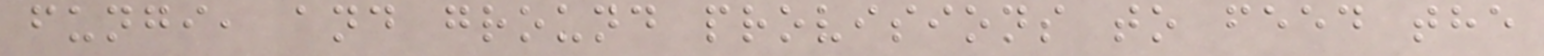fungi, and ground provisions to feed the
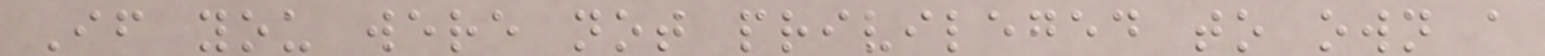If you were not privileged to own a
